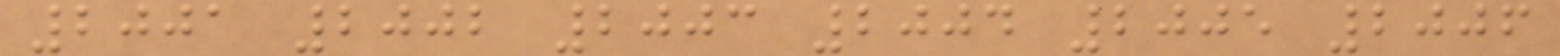2001 2002 2003 2004 2005 2006
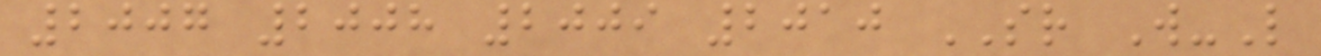2007 2008 2009 2010 SR W-L
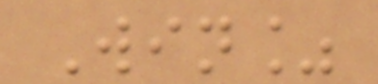Win%
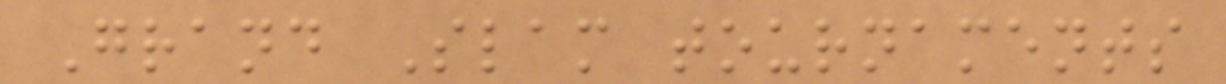Grand Slam tournaments
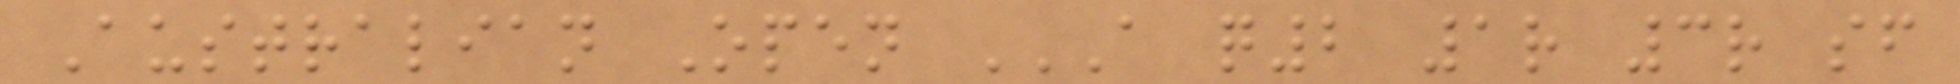Australian Open A Q2 1R 3R SF
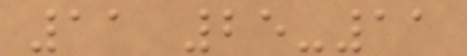11 25-11
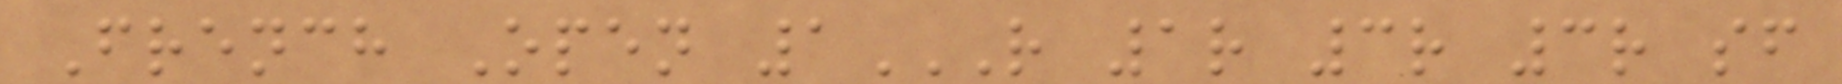French Open 1R 1R 3R 3R SF
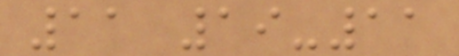11 19-11
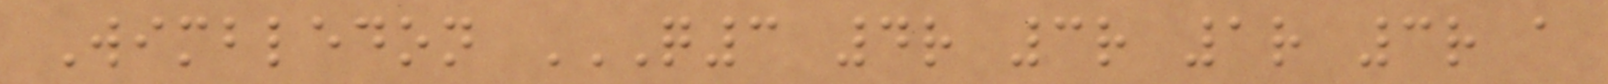Wimbledon Q3 4R 3R 1R 3R A
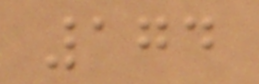174
